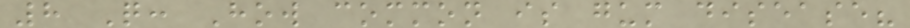8 Q: How common is gum disease?
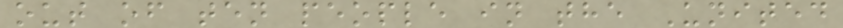out of ten people in the United
